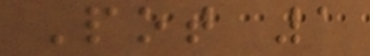Pot 1
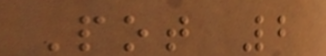Pot 2
